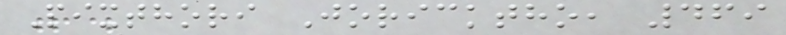Pixthori Joricktho, 469
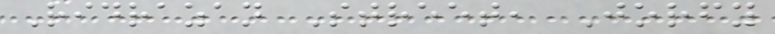Ridrazan Street, Jorfy
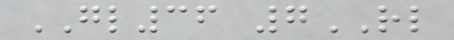GL36 7RL
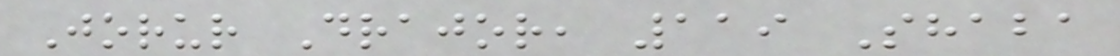Jorur Drajor, 119 Shaba
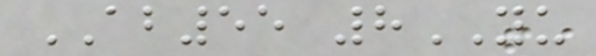AB55 8YU
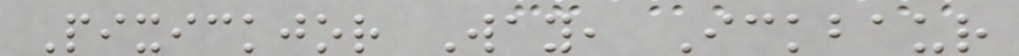Pixickjor Way, Ickbaur
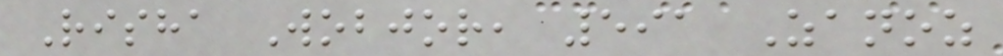Risha Wobjor, 591 Zanoz
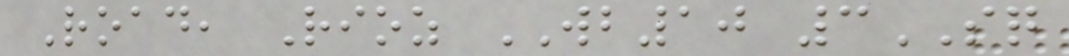Road, Rioz WB10 3SQ
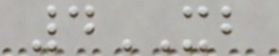4XB
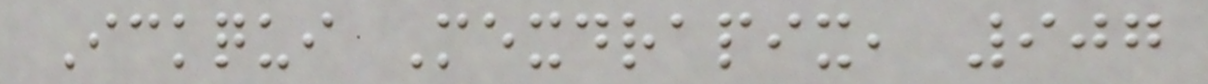Ickqui Mexdrapix, 907
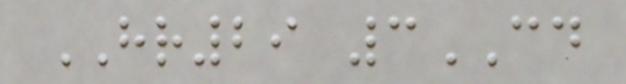HR29 3CD
